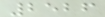2526
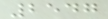2547
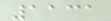1131
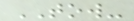TOW-
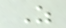Z
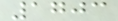1703
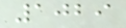1029
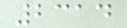2314
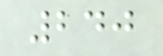240
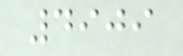4909
